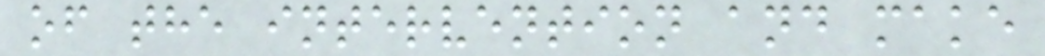of the intervention and make
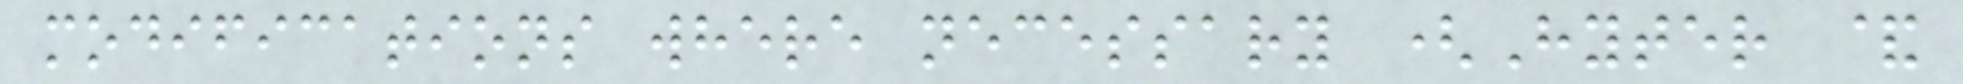modifications where necessary (Hyter &
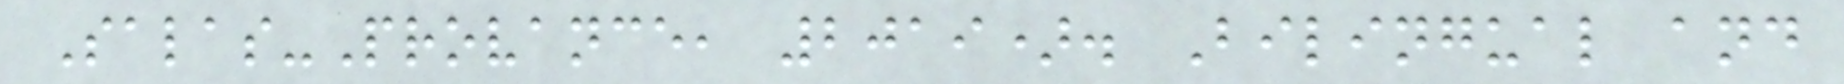Salas-Provance, 2019). Bilingual and
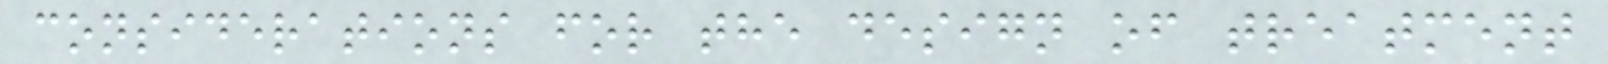considerations for the design of treatment
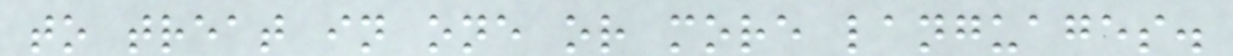to treat in one or more languages.
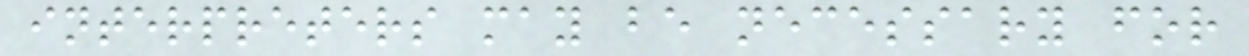interpreters may be necessary for
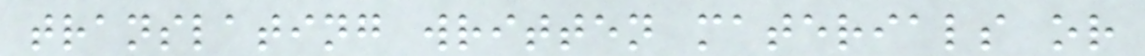translating written materials or
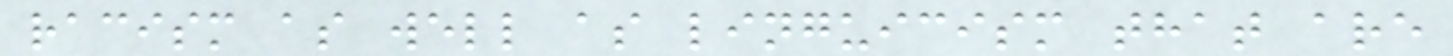racism as well as linguicism that are
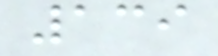139
